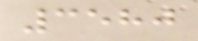3580
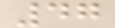47
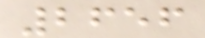2656
